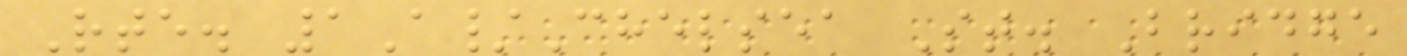Rte. 1A/Chelsea St. Bridge
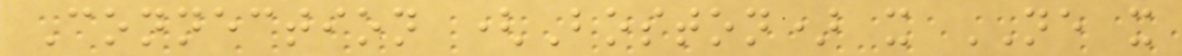Connection (Boston) x NE x
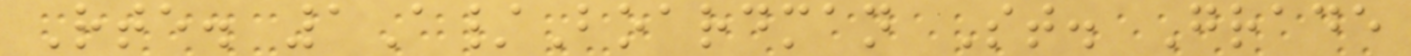Rte. 1A/Boardman St. Grade
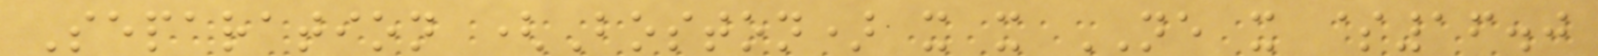Separation (Boston) x x NE x $16.0
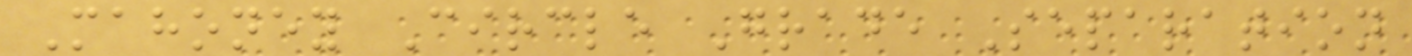Mahoney Circle Grade Separation
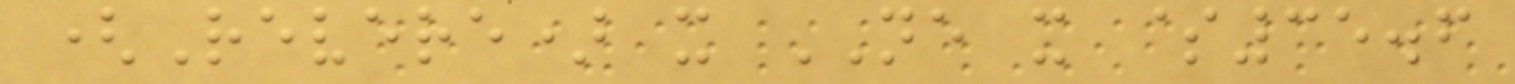(Revere) x NE x $35.6
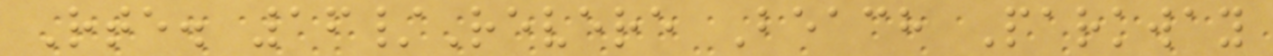Rte. 16/Revere Beach Parkway
